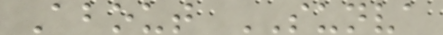About SUNVA
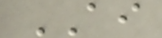AI
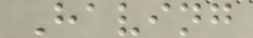Having
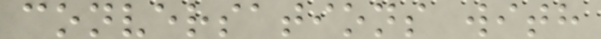conversations with
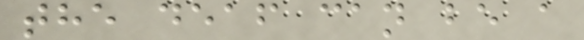the deaf can be a
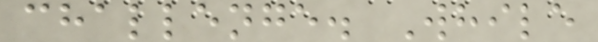challenge. While
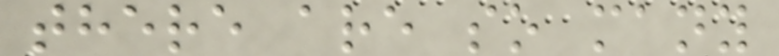there are so many
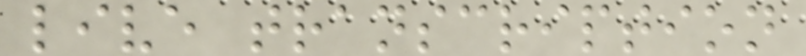live transcription
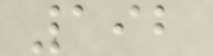192
